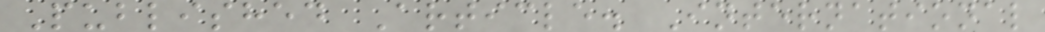Published Article. International
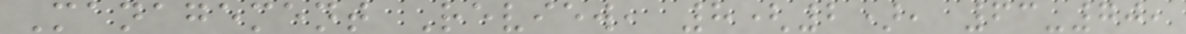Management Review, 8(2), 63-70,
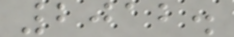2012.
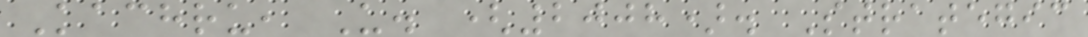Kachru, U. (2008). Strategic
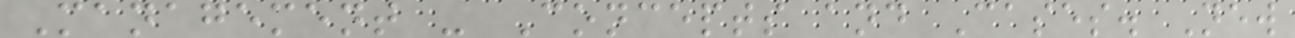Management - Concepts and Cases. New
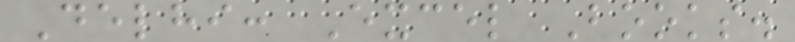Delhi: Excel Books.
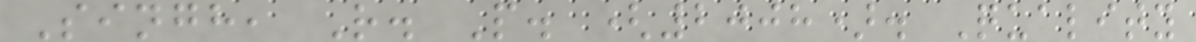Singh, R. P. (2008). Quality
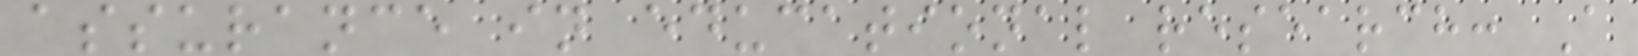assurance in educational research: A
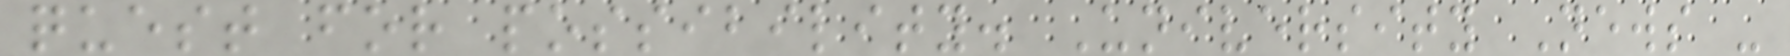quest for possibility. University News -
